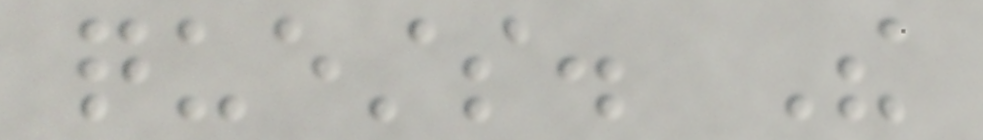quests. The
